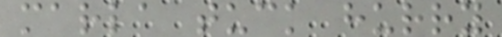marla tuck hurry
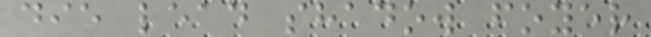die lead shadow foyer
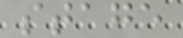stage
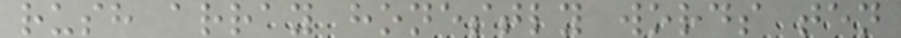rush array honestly words ten
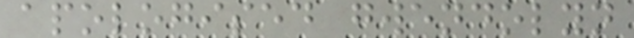apologised gwendolyn
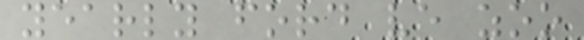yearly ford ve zoo
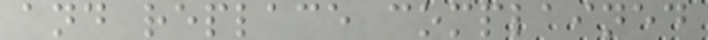and replace complained
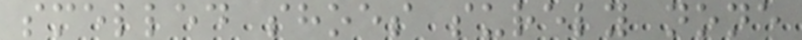smelled shoes surely none
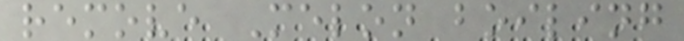remove Melon boiling
